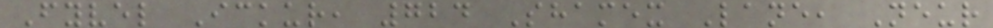Fyvel Ickur, 724 Shamex Lane, Neur
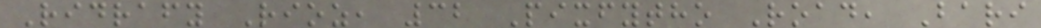Ridrafy Rioz, 32 Pixfytho Road, Bari
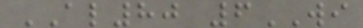AL80 6WI
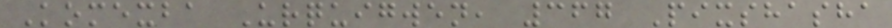Komexba Urquigwen, 367 Pixshasha
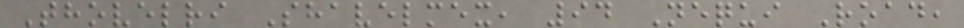Thovelri Shavelmex, 94 Nequi Road,
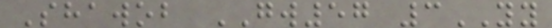Shawob GW57 3YY
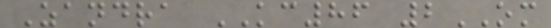Zandra KC86 2OM
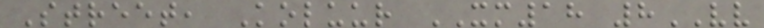Street, Koluur XM18 8VV
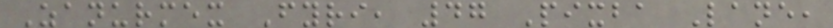Zanurmex Fyri, 47 Pixba Lane,
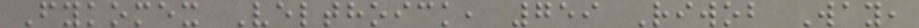Fykomex Velthoick, 759 Riwob Way,
